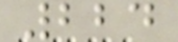224
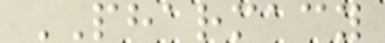PHARMACY
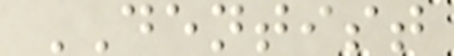DENTIST
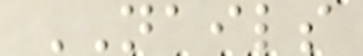NAILS
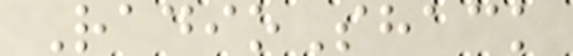RadioShack
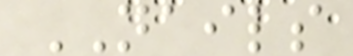NAILS
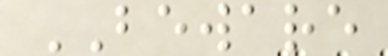BEWARE
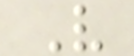V
